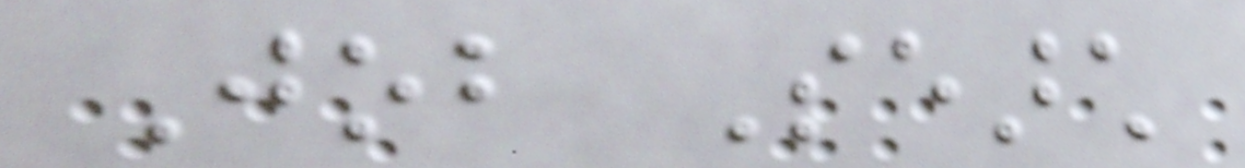Job Search
